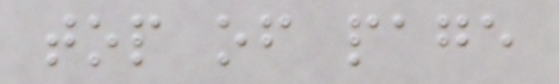top of page
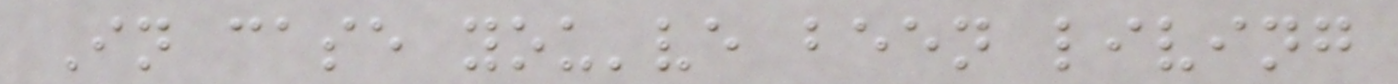In case you've been living
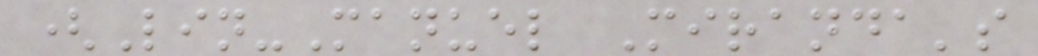(Lin-Manuel Miranda's
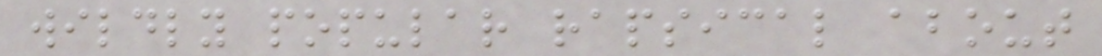wildly popular rapsical about
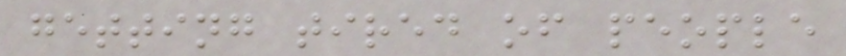getting tired of people
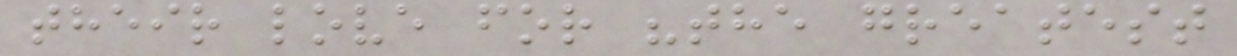their love for "the greatest
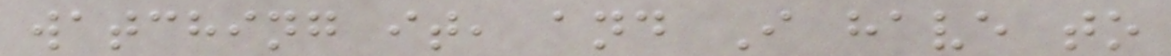watching it, and I have to
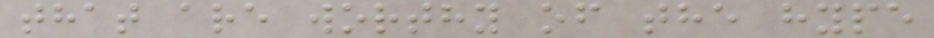that are worthy of the hype
